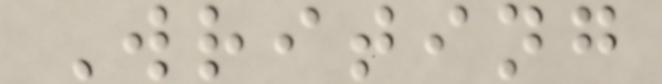Writing
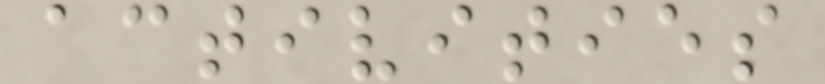activities
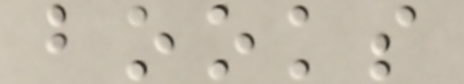books
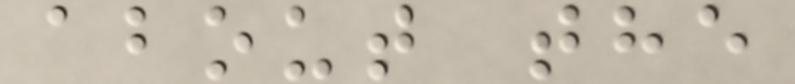about the
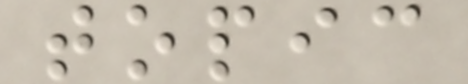topic
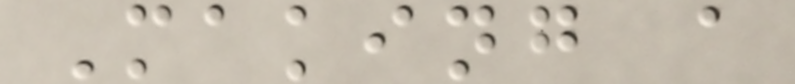Making a
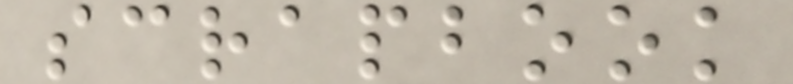scrapbook
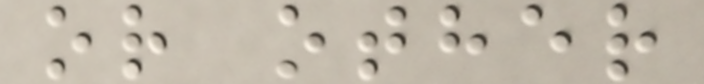or other
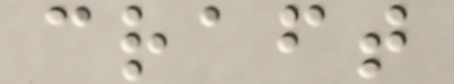craft
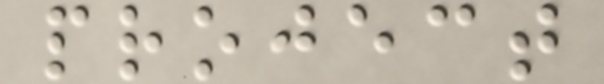project
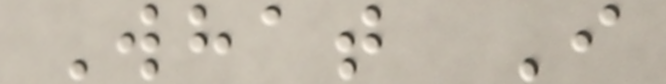What I
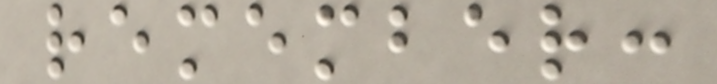remember:
